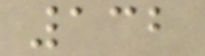132
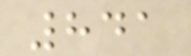841
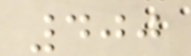400
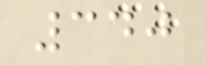340
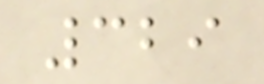329
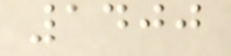1400
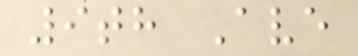9th Ave
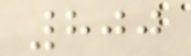800
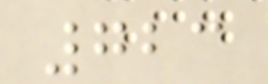723
